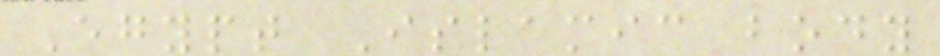Egypt Islamic body
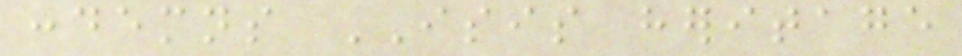condemns ISIS heritage
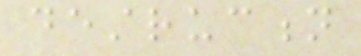destruction
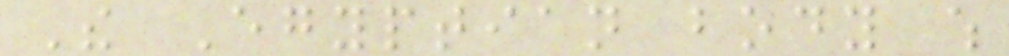The Egyptian body which
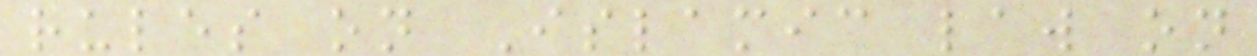rules on Islamic law on
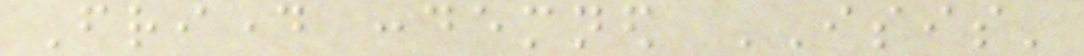Friday condemned ISIS'
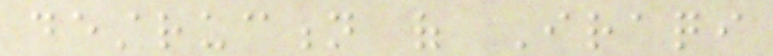destruction of Iraqi
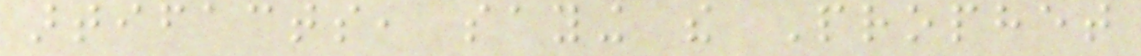artifacts, saying the Prophet
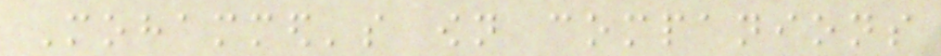Mohammed's own companions
